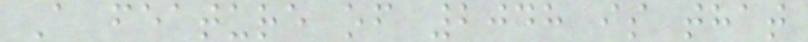A feature of 2048 is that
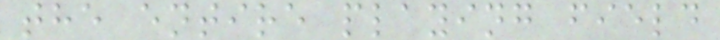the entire playing field
